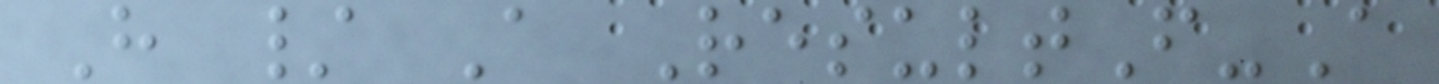H / A ResultF-A
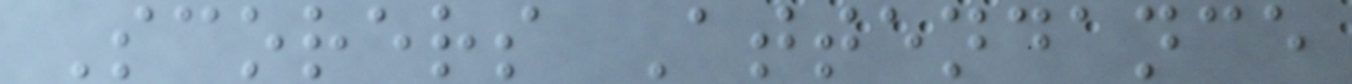Scorers Attendance
